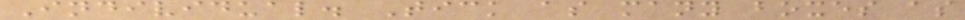Individual. Tick as many boxes as
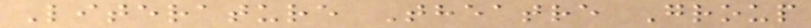Literature Theatre Group
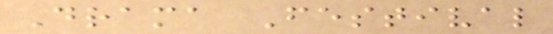Drama Festival
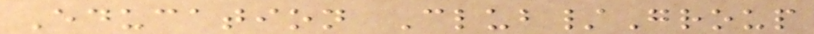Education Club/Group
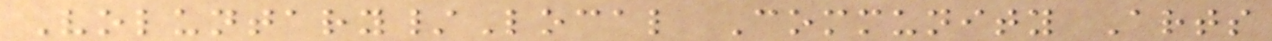Voluntary/Local Community Arts
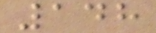148
